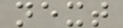next
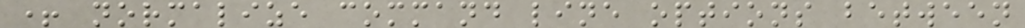+ normalize command line options between
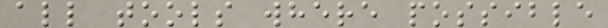all tools where possible
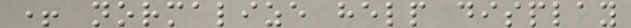+ normalize help display
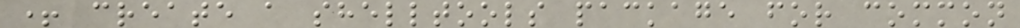+ create a shelltools package for common
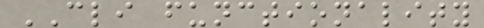CLI functionality
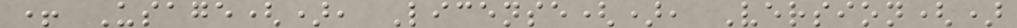+ Usage(), License(), Version()
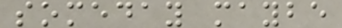someday maybe
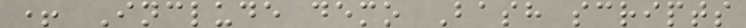+ Include demo Bash scripts
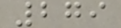279
